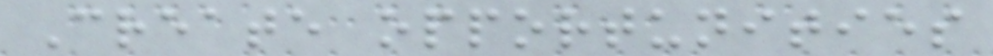Create opportunities
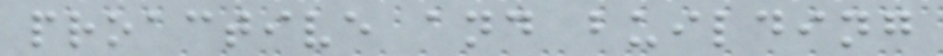proactive and building
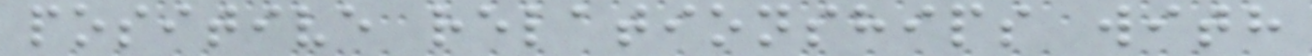positive relationships with
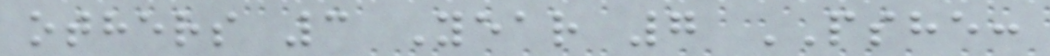others 3 Year 7 PSHE:
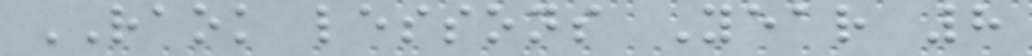RAOK lessons Year 8
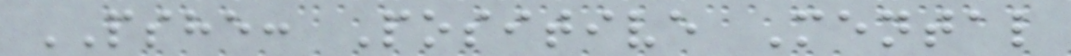PSHE: Positive Mental
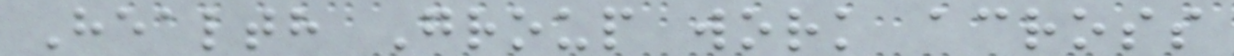Health Group work across
